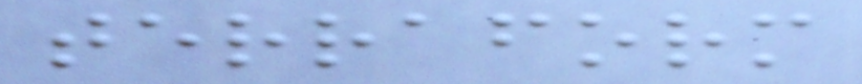terraform
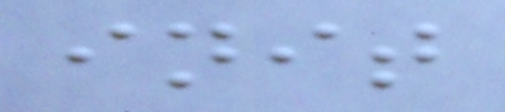init
